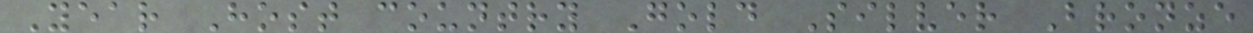Year Host country Gold Silver Bronze
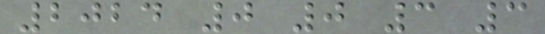2024 0 0 3 3
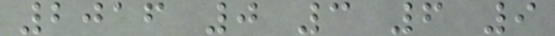2016 0 3 6 9
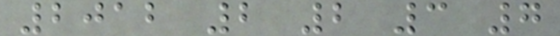2012 2 2 3 7
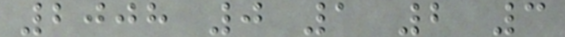2008 0 1 2 3
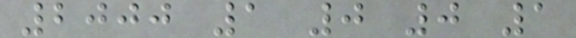2000 1 0 0 1
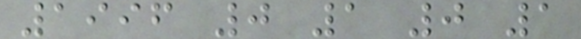1996 0 1 0 1
